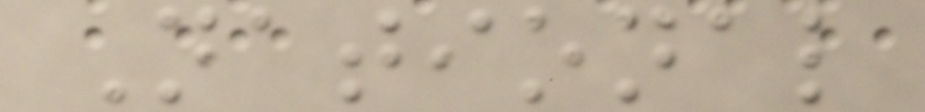National
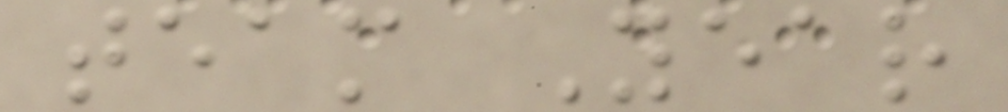team Year
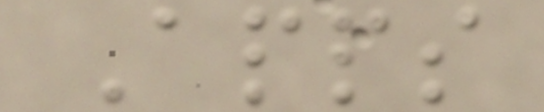Apps
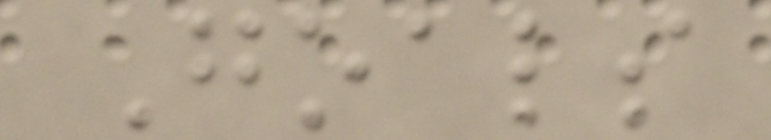Goals
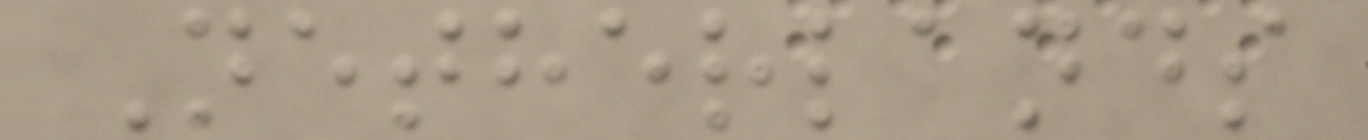Netherlands
